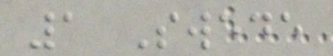1 Swede
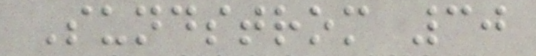Sundstrom 30
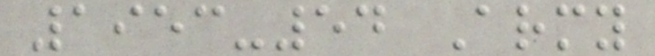1953-54 Army
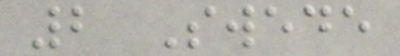2 Swede
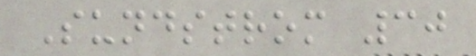Sundstrom 30
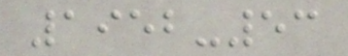1952-53
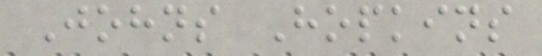Johns Hopkins
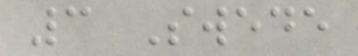3 Swede
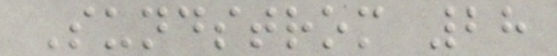Sundstrom 28
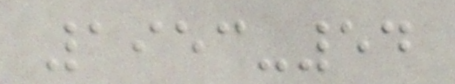1953-54
